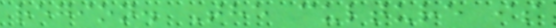region. The culture is
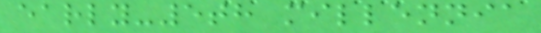early-5th millennia
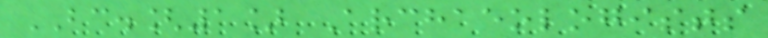BC.[1] Archaeologists
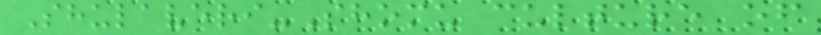Shulaveri-Shomu culture of
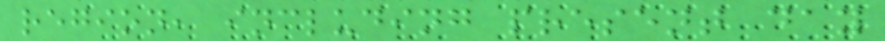region, including present day
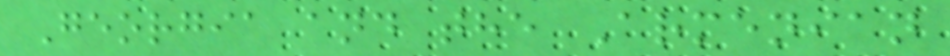Georgia and the Armenian
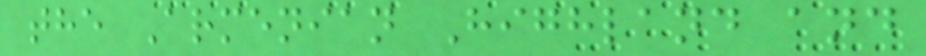the Armenian Highland and
